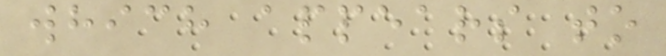which appears to
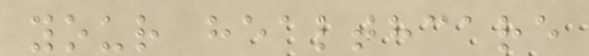your healthcare
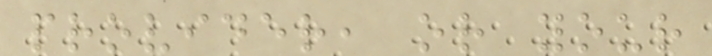provider, or your
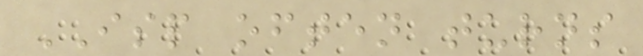ISP often turns
